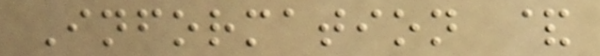Information &
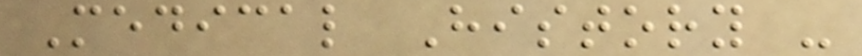Medical History -
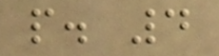p. 4
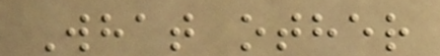What other
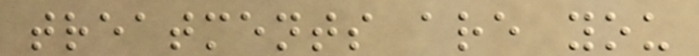treatments are you
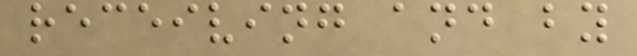receiving and by
